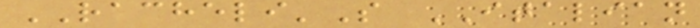RACHELI'S ITALIAN
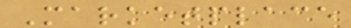Marketplace
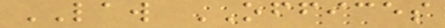LAW OFFICES
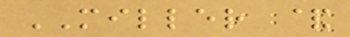MILLER &
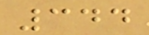344
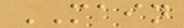MAIN
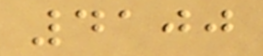4100
